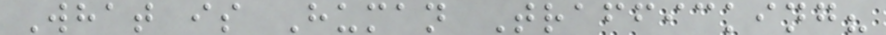What is Human Trafficking?
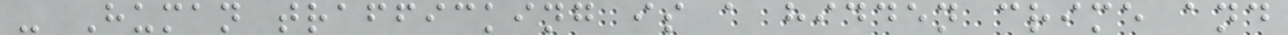- Human trafficking is a hidden crime and
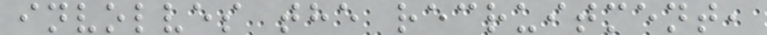involves the recruitment,
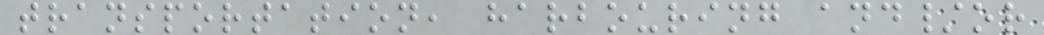transportation, harbouring and/or
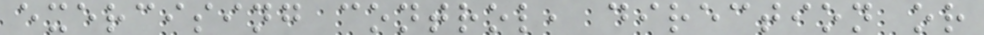exercising control, direction or
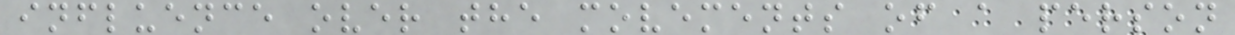influence over the movements of a person
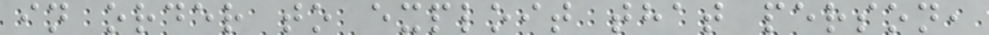in order to exploit that person,
